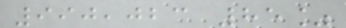990,023 85%
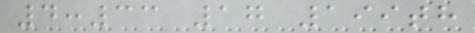4:33 17 199th
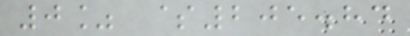0% $205.84
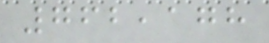762,178
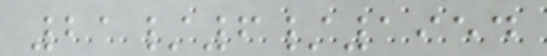21/6/1954
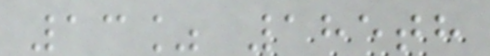13% 185th
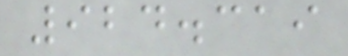924.319
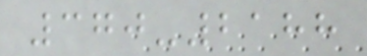370-2188
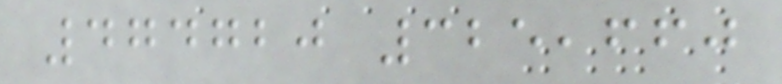474720 325,660
